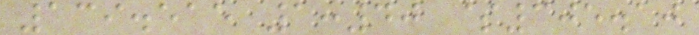139.515 1:40 $305.10
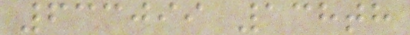633099 138th
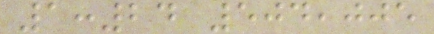1:24 504,005
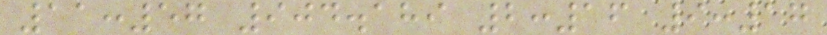11:57 904.189 2:16 9:17
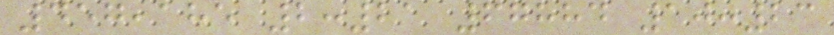457,185 2:21 67884 10:23
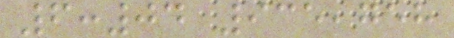6:04 935,758
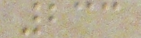233
